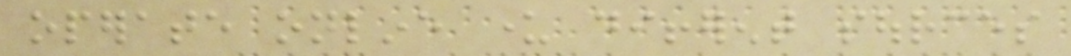operate online under different sources
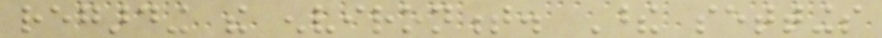regarding the environment. These settings
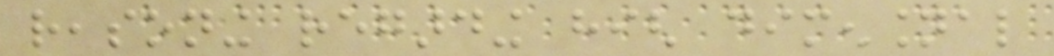reasoning regarding high dimensional
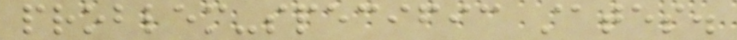problem-specific states.
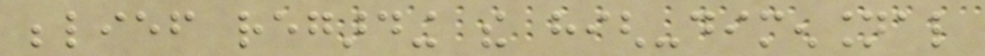belief regarding the high-dimensional
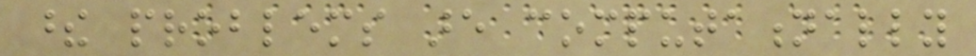these problems are computationally
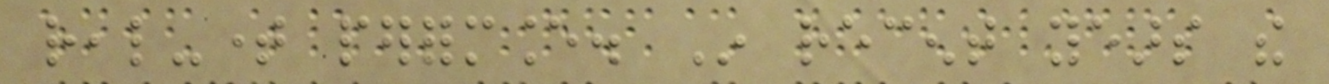real-time performance. In recent years the
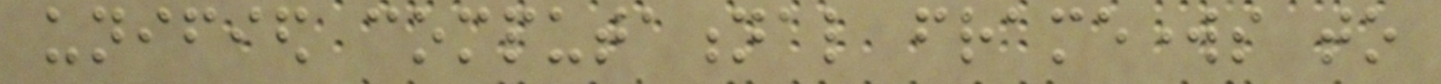unified computational frameworks to
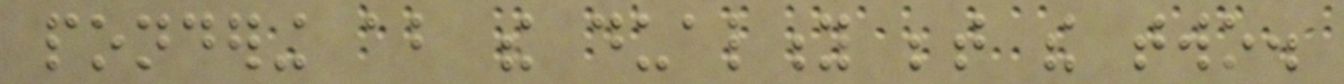pondering about the duality between the two.
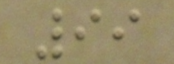99
